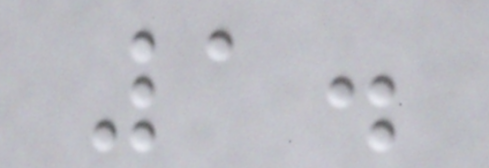1.
